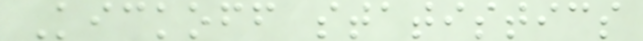Kickoff statistics
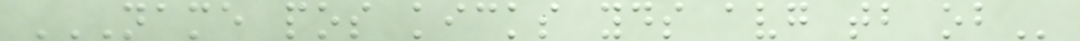NAME POS KICKS YDS AVG TB OB
